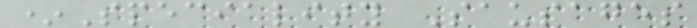*Speciality Sausages
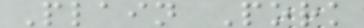Plain Pork
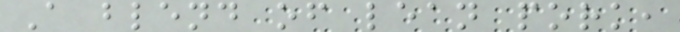A blend of lean pork,
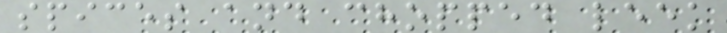spices and chopped leek
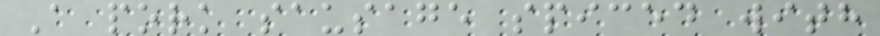A pork sausage spiced with
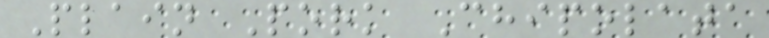Plain Pork Chipolata
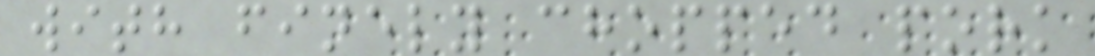with finely chopped pork
